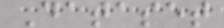Dataset
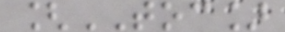[TOC]
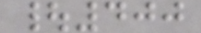|400
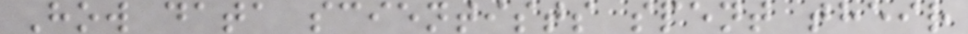How data scientists spent their
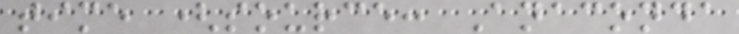time (source: Anaconda
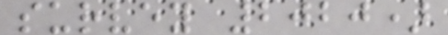survey 2020)
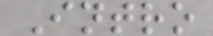Intro
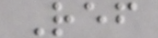Ref
